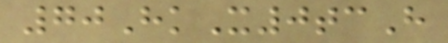70HkX0tcH
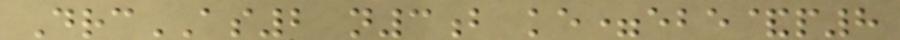DrcAS2 n3b ke=ebe&p8
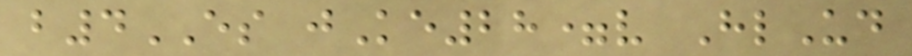b4ES jKe28=v HlUd
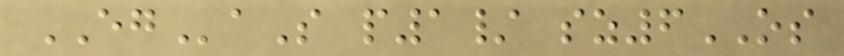EGaS p1/ sz6OS
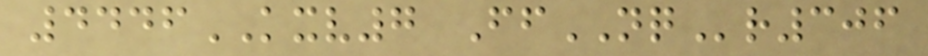4446KXV7 FfNQr306
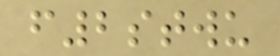f2stwu
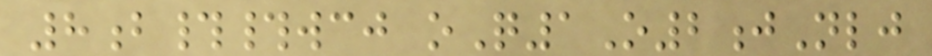8b##wcj oQ1O2jNlj
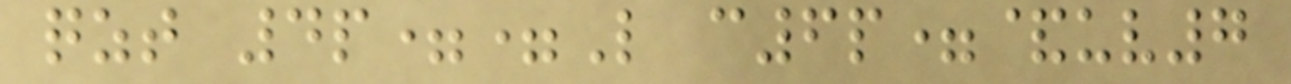qzt 4p==L c6p=&uv7
